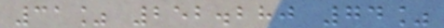31% 252.280 74%
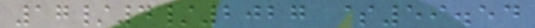17/4/2027 $59.54
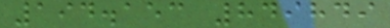194.153 849849
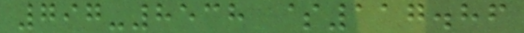797-8538 $117.86
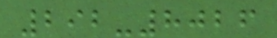292-8026
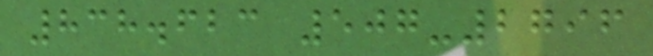838.623 507-2796
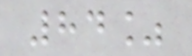84%
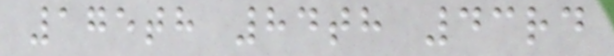175th 84th 43rd
